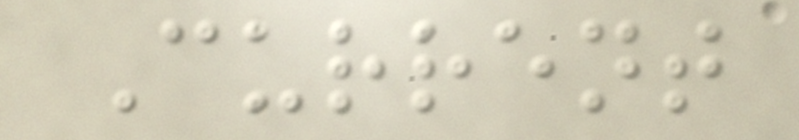Current
